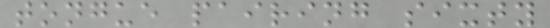tongue pairing sixty
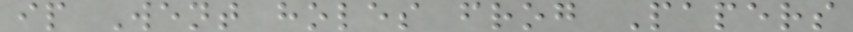ip Went holes frog Papers
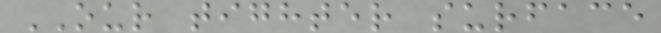OUR tighter surface
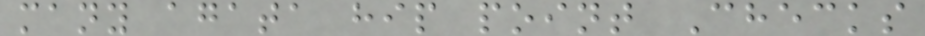many agata hip point Checks
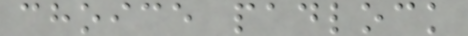choice padlock
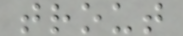trout
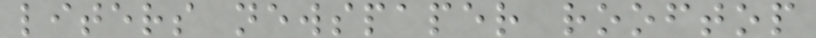liters newspaper rooftop
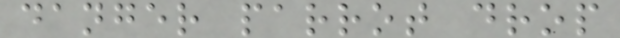danger parrot drop
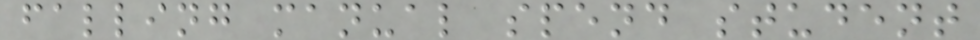falling manual spend student
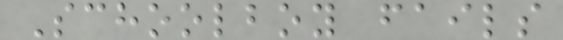Schoolboy fails
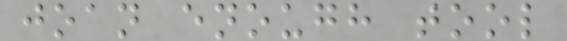joan enough tool
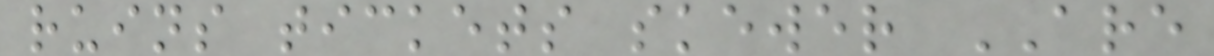ruins tickets skewer ARE
